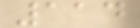114
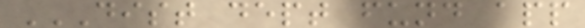DIST DEPT FUND APP
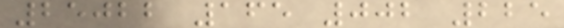25022 165 002 225
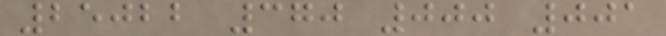25022 370 000 001
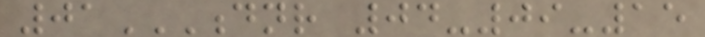01DNR 04-09-15
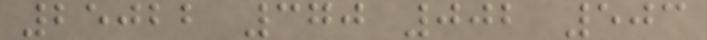25022 370 002 503
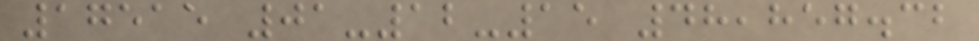17515 01-12-15 48,857.32
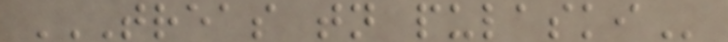TREAS TN PULASKI
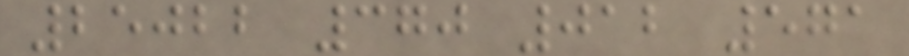25022 370 012 571
